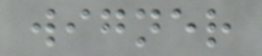wigner
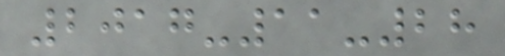2017-11-28
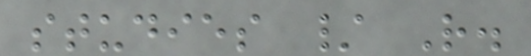studies / R.
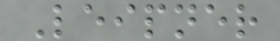Leipner
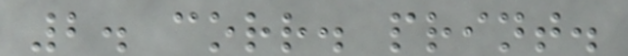2. corr. print.
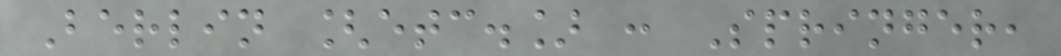Berlin [etc.] : Springer,
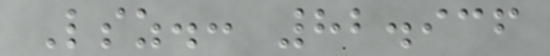Lsz.: 82.936
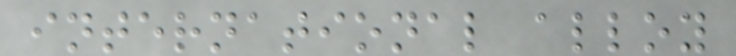international alloy
